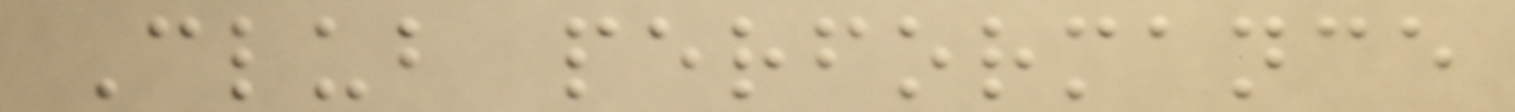Club performance
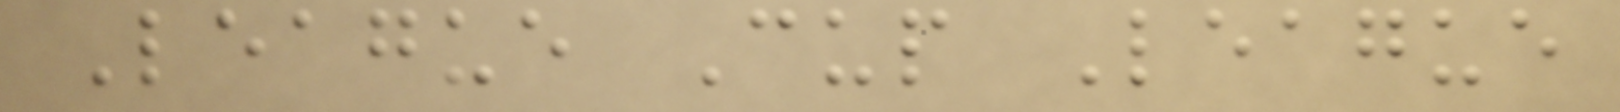League Cup League
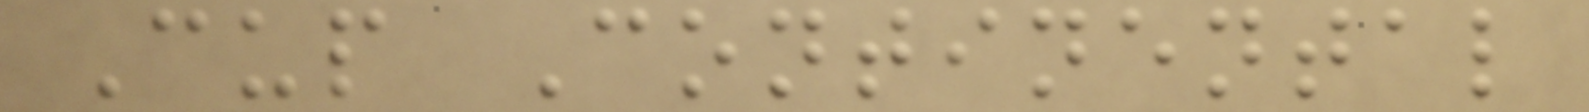Cup Continental
